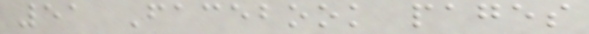51 Facebook pages
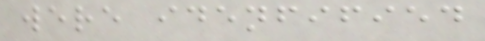were idenfified
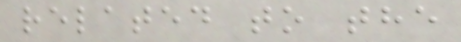related to the
